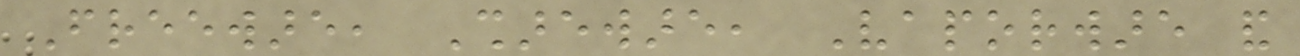Freeware, Shareware, Vaporware and
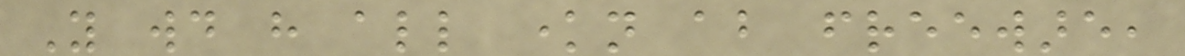You would have all known about freeware,
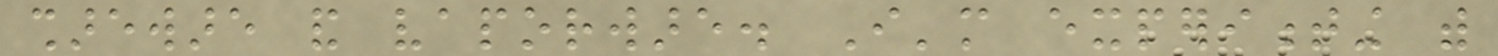shareware and vaporware. I'm experimenting with
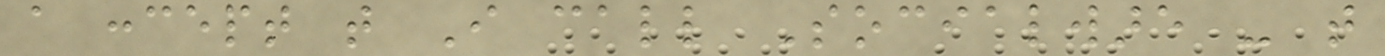a concept that I call Socialware - that
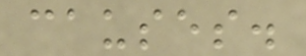causes.
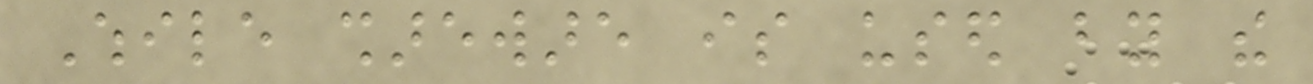While shareware is used by the
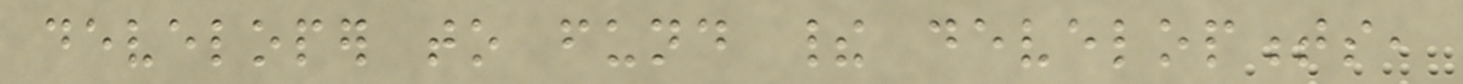developer to fund their developments,
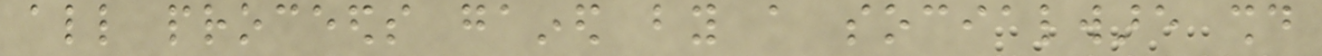all proceeds gained by a socialware should
